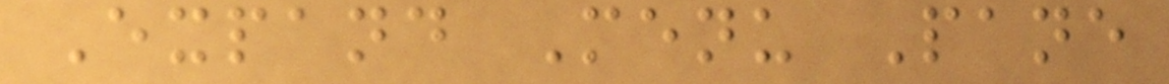Expand Menu Pane
